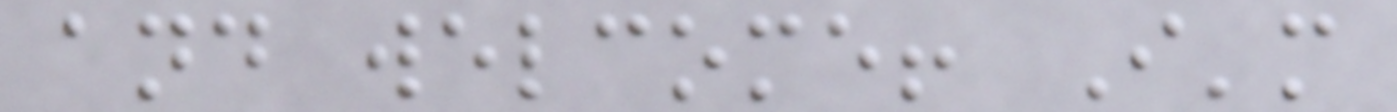and welcome! I'm
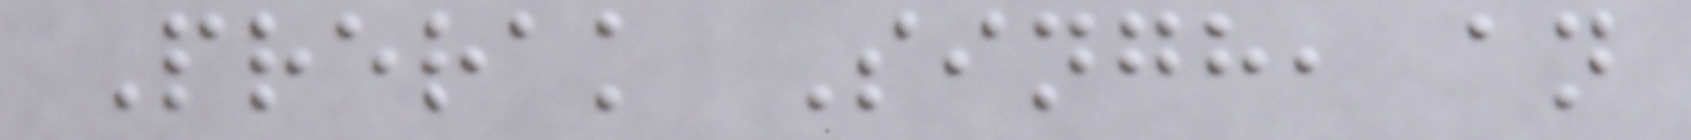Prerak Singh, an
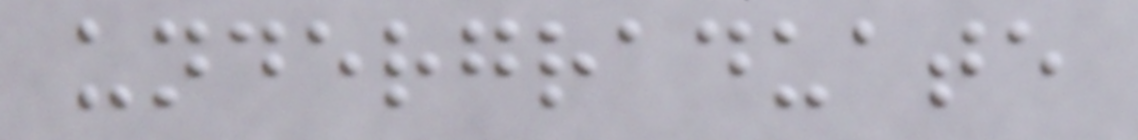undergraduate
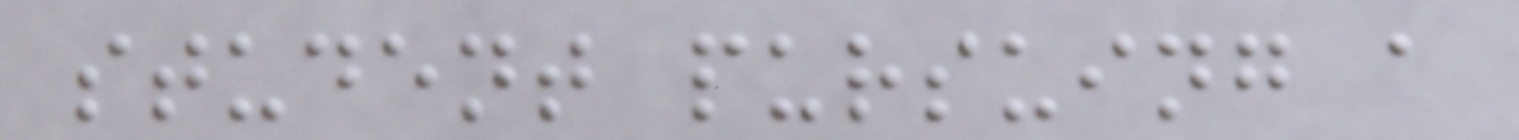student pursuing a
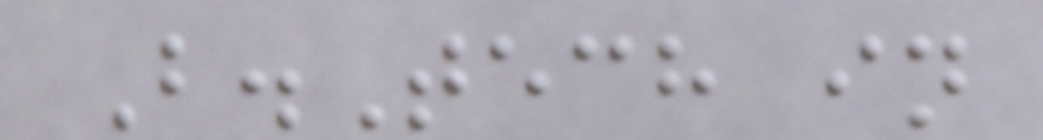B.Tech in
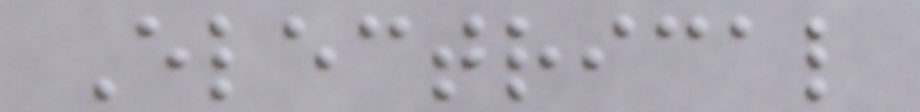Electrical
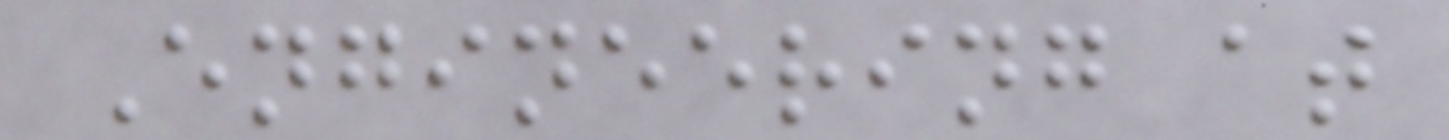Engineering at
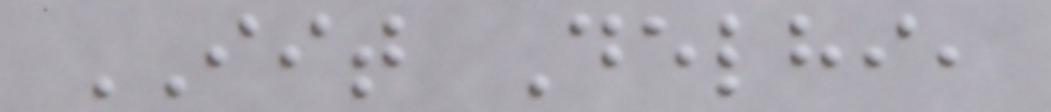IIT Delhi,
